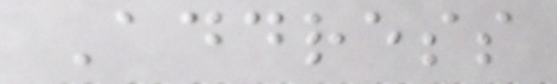Address
